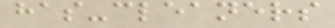has-cleaners
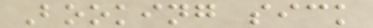Booking sick
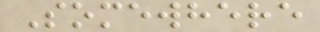Somewhere
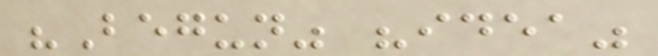"Begun" "idea"
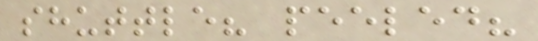shuttle? peeled?
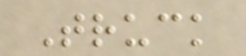Truck
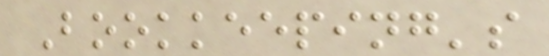Bookkeeping's
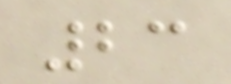23
